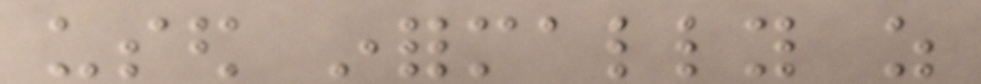used informally as
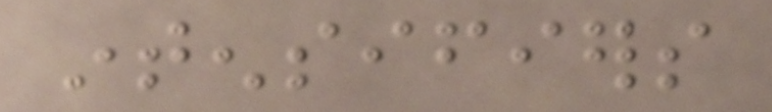intensifiers
